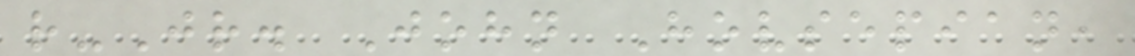r-Jr. John Hovsepian,
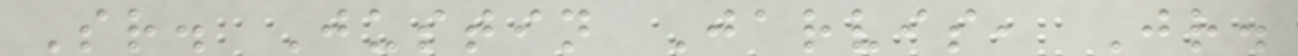Sr. Justin Jarvis, Jr.
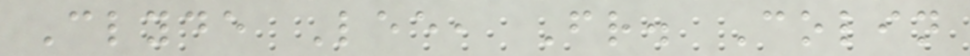Clyde Lee, Fr. Colin
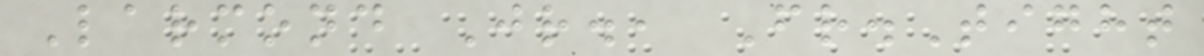Larmond Jr., Fr.Tight
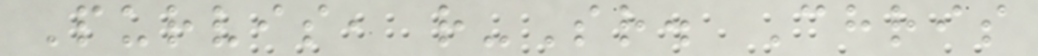Purvis, r-Sr. Chris
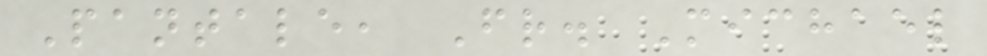Pantale, Fr. Michael
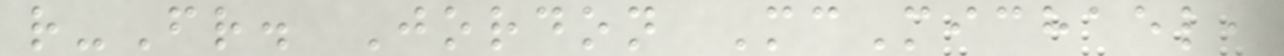r-Fr. Jordon McMichael,
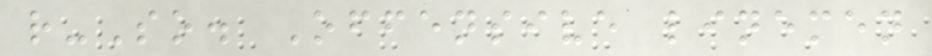r-So. Offensive linemen
